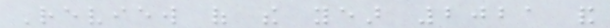Review of the year 2021 and
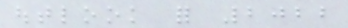outlook for 2022
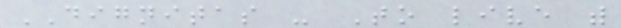DIGNITAS - To live with
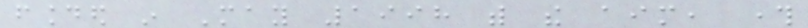founded in May 1998 with the aim, through
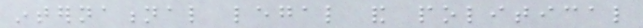international legal and political
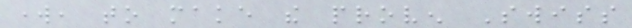work, to make the proven Swiss
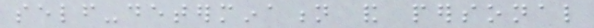self-determination and personal
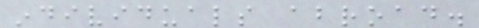individuals abroad.
